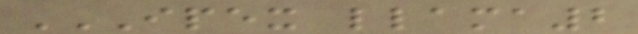IPEX LLAMA2
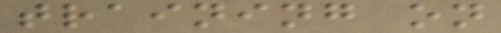training on
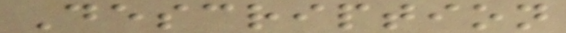Description
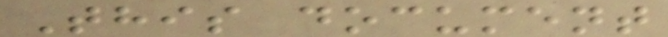This document
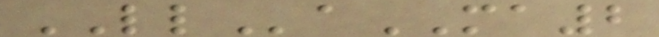LLaMA2
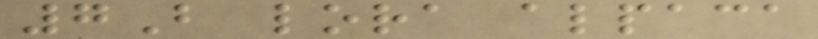7B lora alpaca
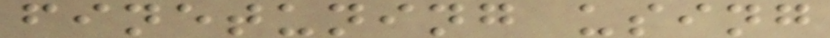finetuning using
